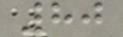80
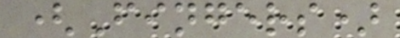(Fingers)
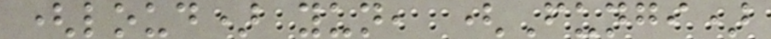(loud) yun, (Fungi)
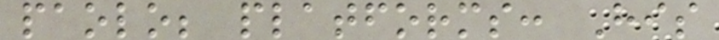paolo; platforms: His
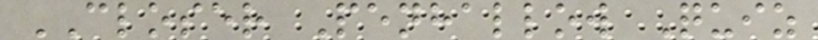CLOSER Penhallow Quiz
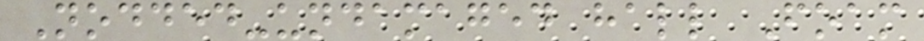Nodded-undamaged hall Foam
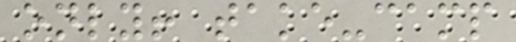only! take-camp
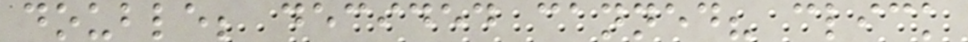double; decided canned? click
